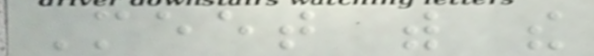Meet with the
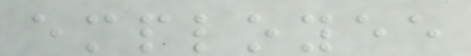employee
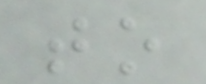to
